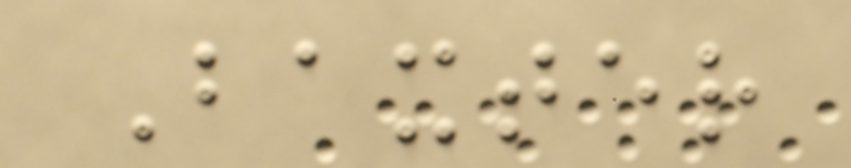Baxter
